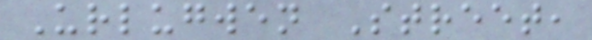Urlugwen Street,
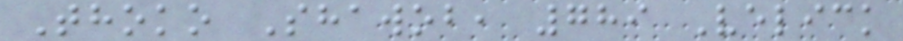Thoko Shawob, 789 Velick
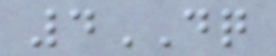4DQ
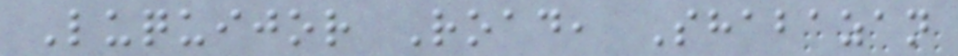Luquijor Road, Shabazan
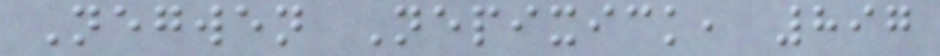Negwen Nepixick, 897
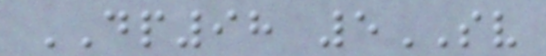DP98 5SV
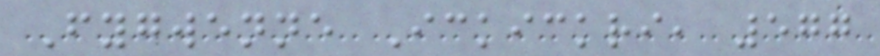Fygwenne Ickickri, 577
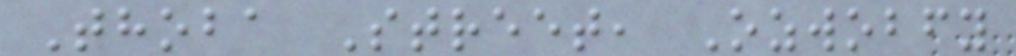Thoba Street, Ozwobfy
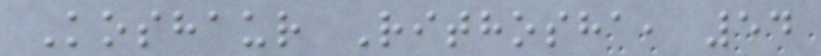Koshaur Rithosha, 54
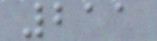211
